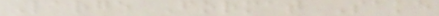Large Format Sake
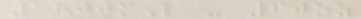1800mL - 60oz
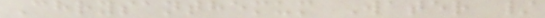Chrysanthemum Water /
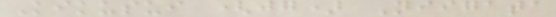Kikusui (jg) Niigata
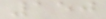150
